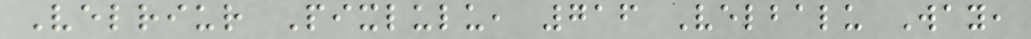Velriur Pixlulu, 716 Velbalu Way,
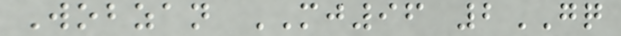Wobzan MJ96 2GQ
